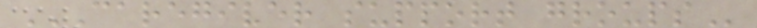CAREGIVER SUPPORT GROUPS
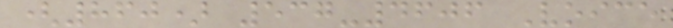(860) 537-4606 Voice
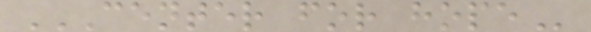CENTER FOR HOPE
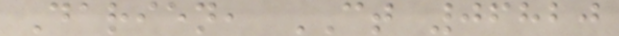Darien, CT 06820
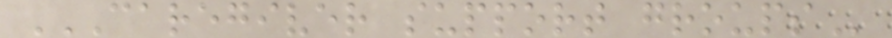CAREGIVER SUPPORT GROUPS
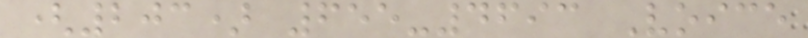(203) 655-4693 Voice
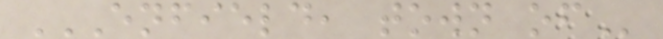ENFIELD, TOWN OF
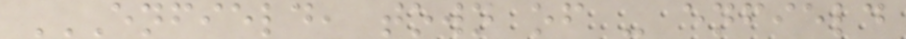ENFIELD, TOWN OF - ENFIELD
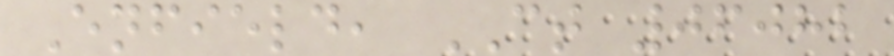Enfield, CT 06082
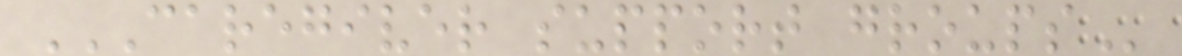CAREGIVER SUPPORT GROUPS
